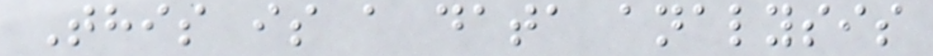This is a data analysis
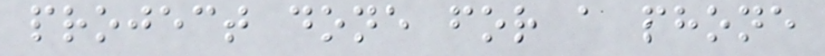project done for a phone
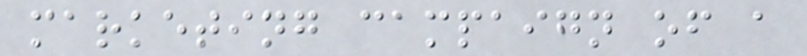marketing campaign of a
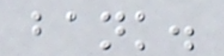bank.
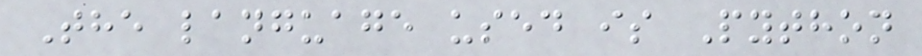The language used is Python
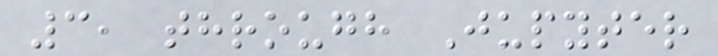3, through Jupyter
